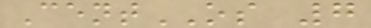CentOS 7
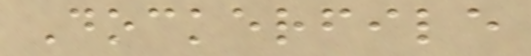Dockerfile
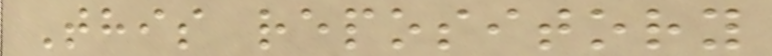This repository
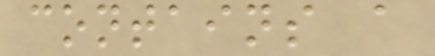contains a
